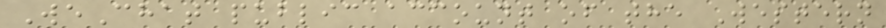WeChat public account of the Western
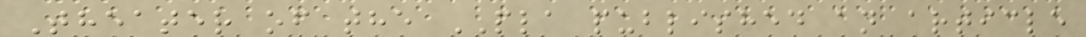Theater of the PLA published an article
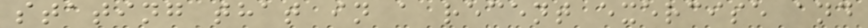stating that in a recent exercise and
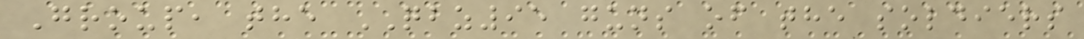Group, the QBZ95 guns of the soldiers
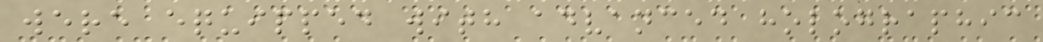were equipped with advanced holographic
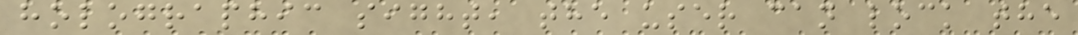holographic sight, the user can lock the
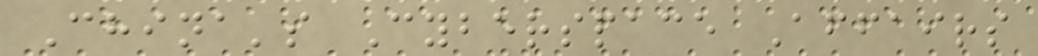China's Cyberspace Affairs
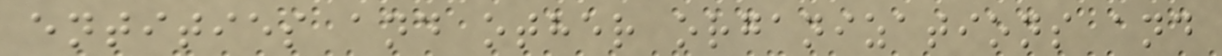entities and other organizations and
